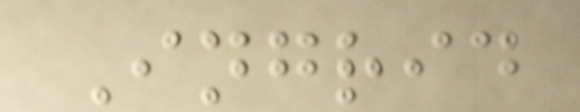Ingrid
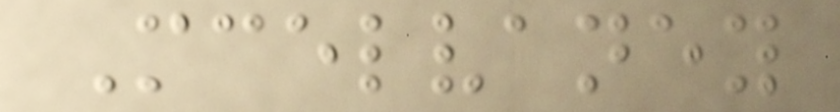Mcelvaney
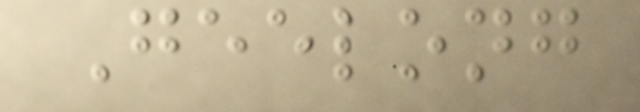Geelong
